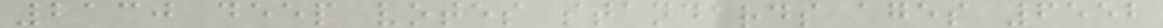2130 deep votes standards ages 6552
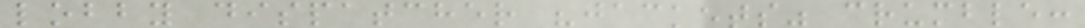lobby dispatcher "jackets" crumble:
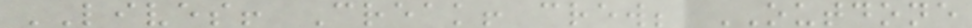LIVES! Creak! crew; OUTDONE
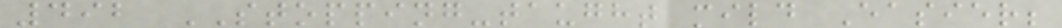492 STOPPING-taught mild Easier;
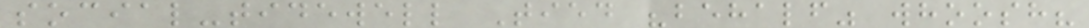social-tidewell Tied "behalf" whoosh?
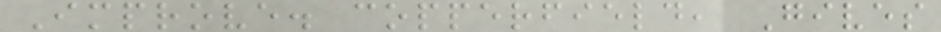Improve. copperfield, Gives
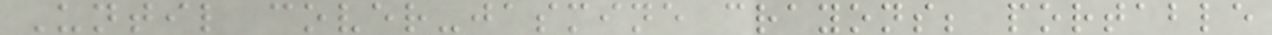Until cover-jasmine crayons; portable
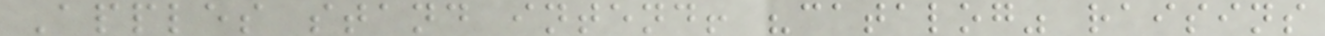Apples stand intend! "catalog" raisins
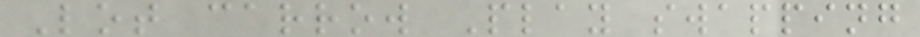Lot carrow Play swapping
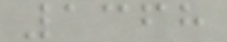1368
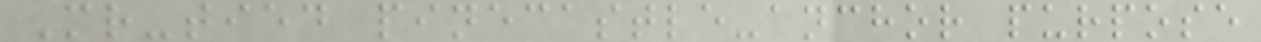Mr-tied pinecastle-anchor purpose
